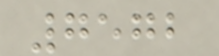7572
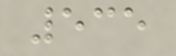535
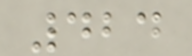424
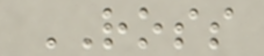ROSS
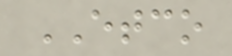ETCO
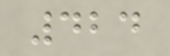424
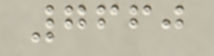7660
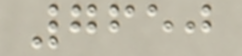7650
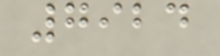7924
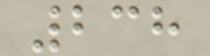238
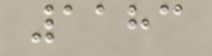1183
